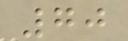70
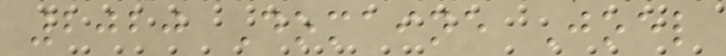2020 Domaine Joel
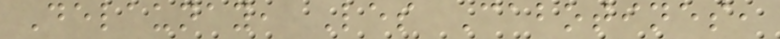Delaunay, Les Cabotines,
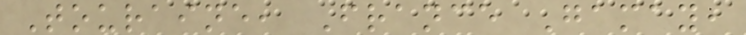Touraine, France Gamay,
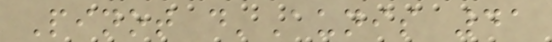Pinot d'Aunis 41
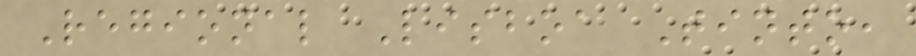Regional Lisboa Tinto,
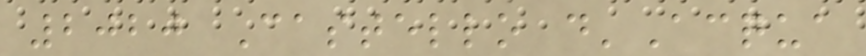2020 Castello d'Acqua
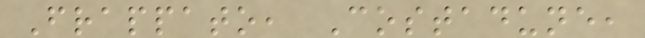Frappato, Costadune,
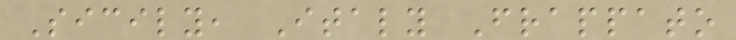Sicily, Italy Frappato
